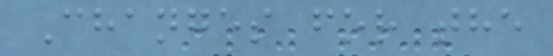Changes for the
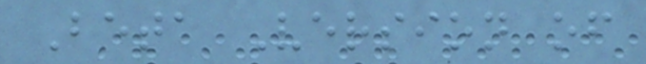Beta Version of
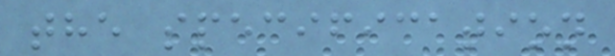the specification
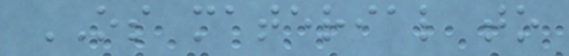OS material to
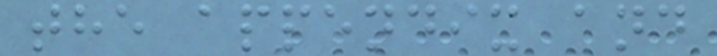the appendix and
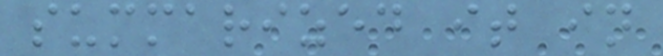summarized it in
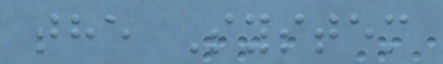the System
